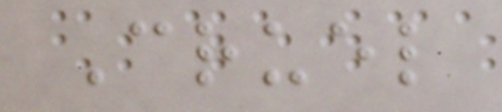Cruel
